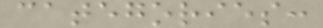categories:
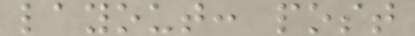layout: post
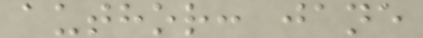author: jane
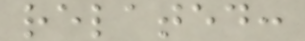related:
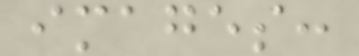images:
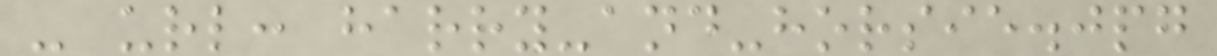- url: harry-and-horsie.jpg
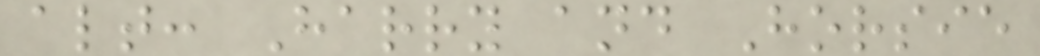alt: Harry and Horsie
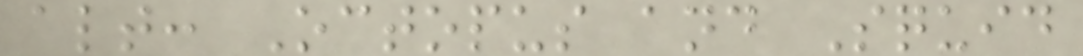alt: Octopus and Squid
